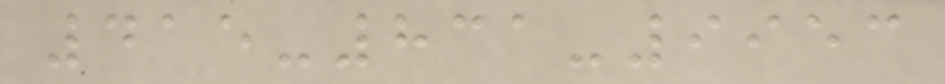415-831-9953
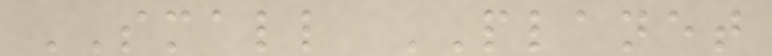SMALL PLANET
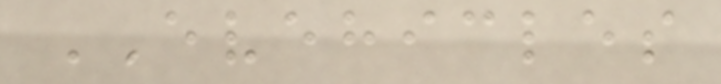EVEHICLES
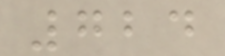724
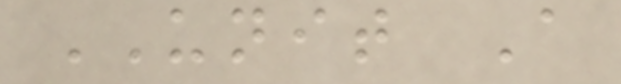UNIT A
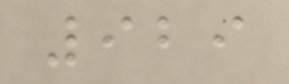929
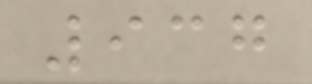937
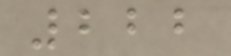222
